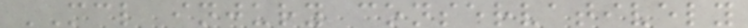MCL injury conservatively
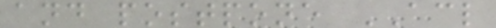and postpone ACL
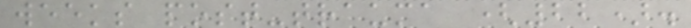weeks post-trauma (22).
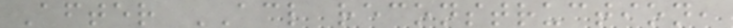After ACL reconstruction,
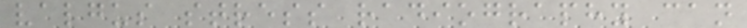valgus stress radiography can
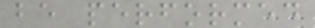be performed
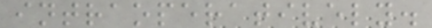intraoperatively.
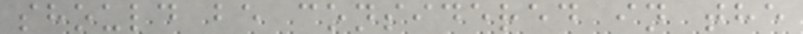should be considered in the
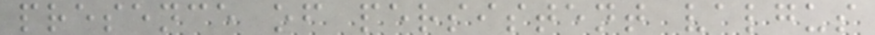presence of persistent valgus
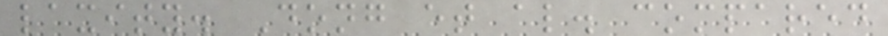laxity. Dong et al. compared
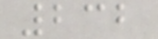232
